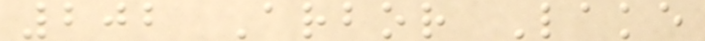202 Arbor Lake
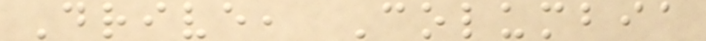Drive, Columbia
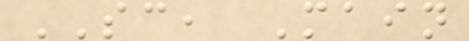SC, Main
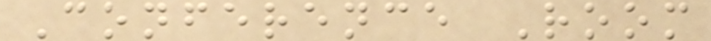Conference Room
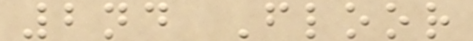2nd Floor
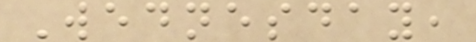Wednesday,
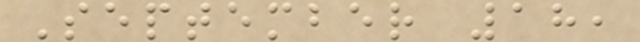September 18,
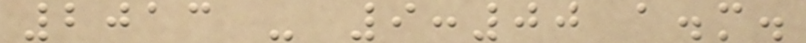2013 - 9:00 a.m.
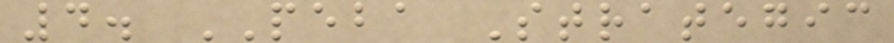4. PEBA Strategic
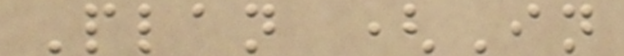Plan (In
